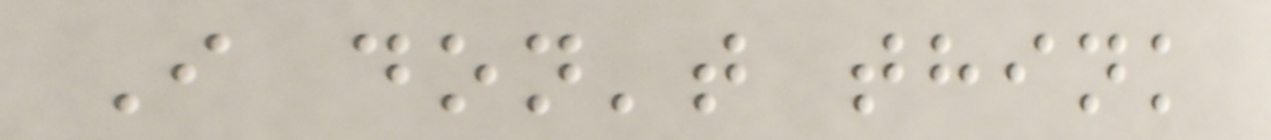I don't think
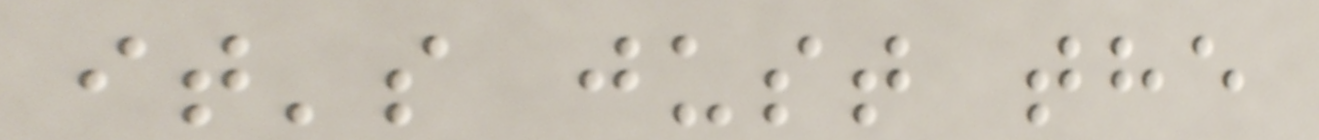it's just the
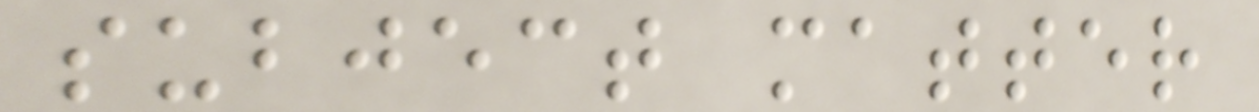subject matter
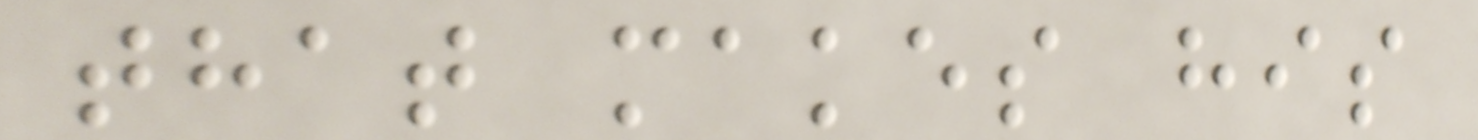that makes his
